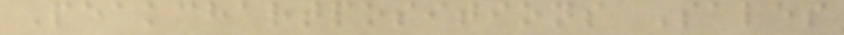Peakchartpositions Sales
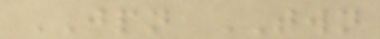JPN TWN
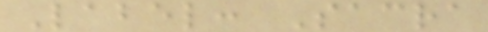Label: Sacra
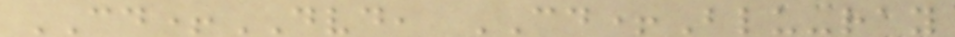CD+DVD, CD+Blu-ray
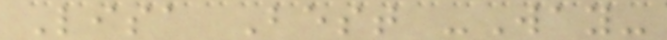Lisa Best -Way-
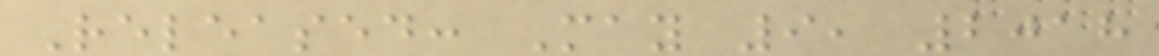Released: May 9, 2018
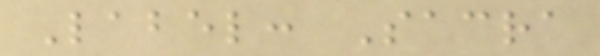Label: Sacra
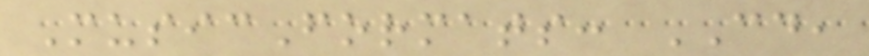MusicFormats: CD,
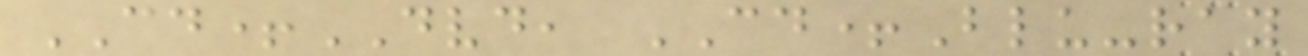CD+DVD, CD+Blu-ray
